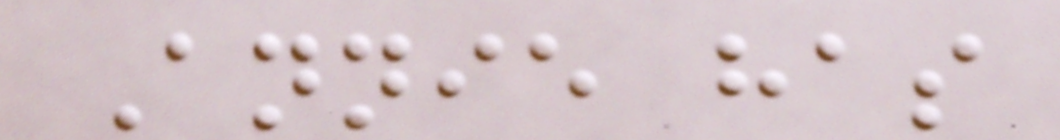Annie has
